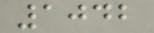1042
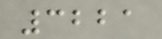3221
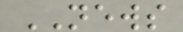NEWS
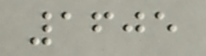1605
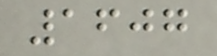1607
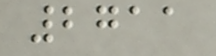2711
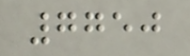7750
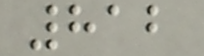812
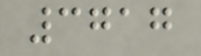3717
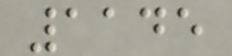1145
